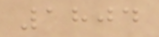1804
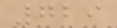729
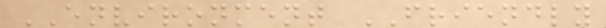ENVIRONMENT FRIENDLY
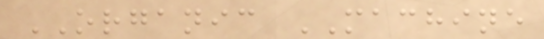ORGANIC MACHINE
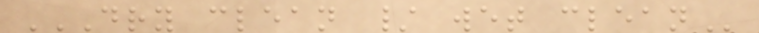DRY CLEAN / WET CLEAN
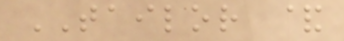TAILOR &
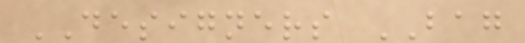DESIGNERS BAG
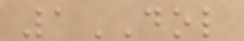1DOL
